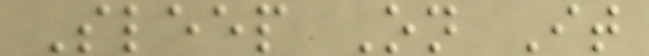Sleep On It
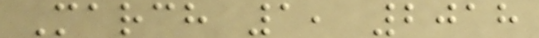March 1, 2018
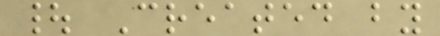| Created by
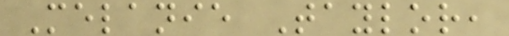Melanie Taylor,
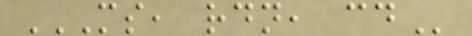MS, RDN, CD
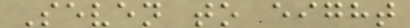Seven to eight
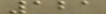121
